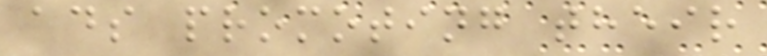ads promoting their
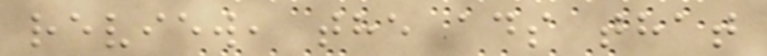review, the ads that
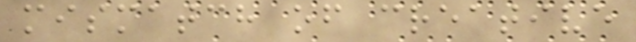mismatch of creative
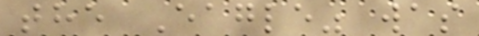the Eagle" was
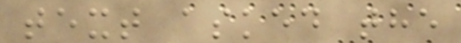text asked the
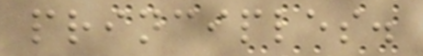principles.
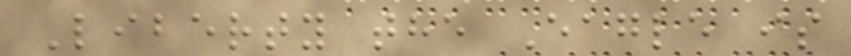Liberty the Eagle is
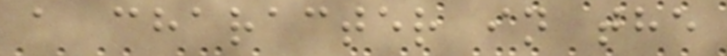a character in the
